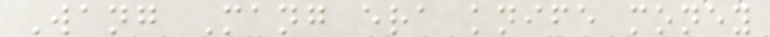Wang Mang era knife money
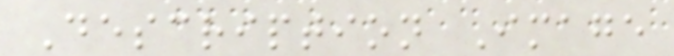Description Image
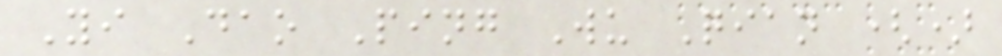Yi Dao Ping Wu Qian ()
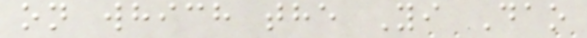on which the Yi Dao
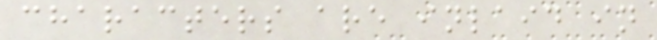characters are inlaid in
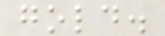gold.
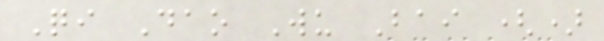Qi Dao Wu Bai ()
